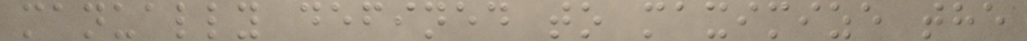manually defined to maximize the
